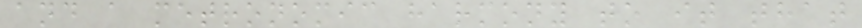and a metronomic harmony to it that
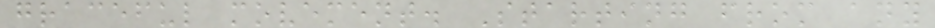graceful movement. Starting from any
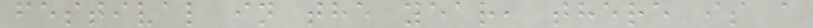festival in the year, there is a
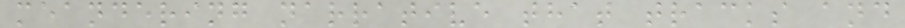meandering narrative that tracks and
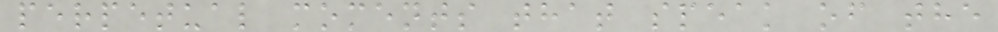perpetual moments that speak of the
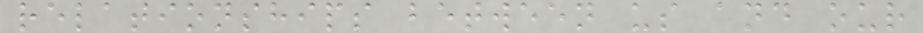relationships between us and our
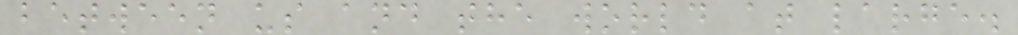between us and the world at large.
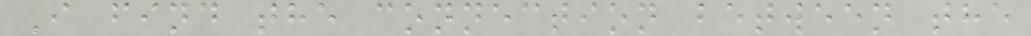I find the connection between the
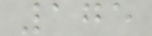175
